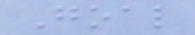Goal
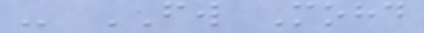- FW Mohd
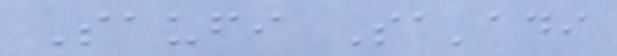Saufi Sa'adi
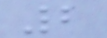2
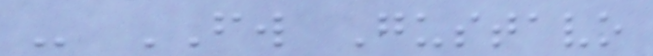- FW Gustavo
